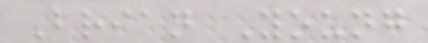Brian Young
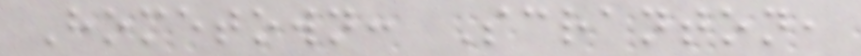Hometown: Scranton,
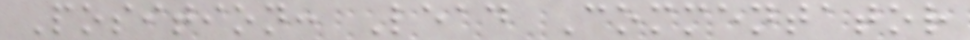Position: Lead Commentator
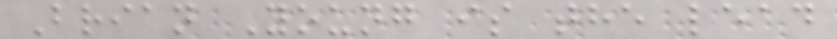Brian Young is the lead
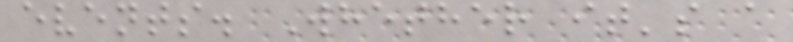events. Whether it's a
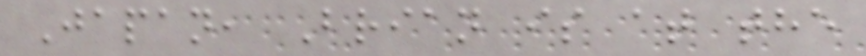Japan, Brian is at the
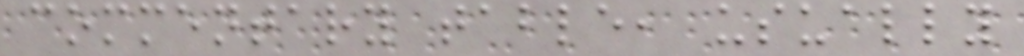commentary table, usually
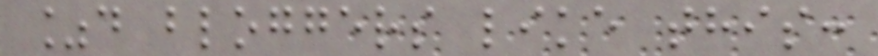%d bloggers like this:
